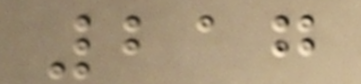217
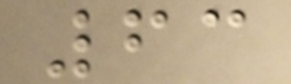63
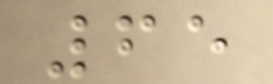65
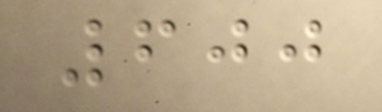600
